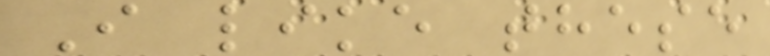I like these
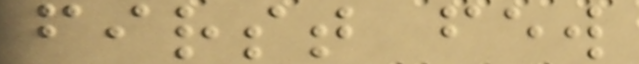first few
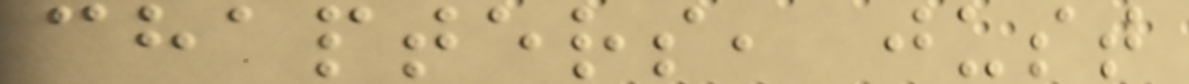chapters, just
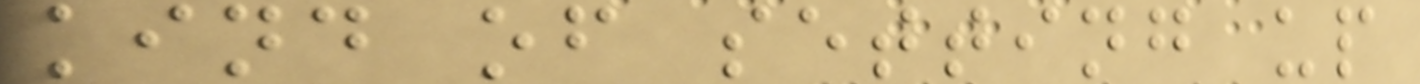kind of setting up
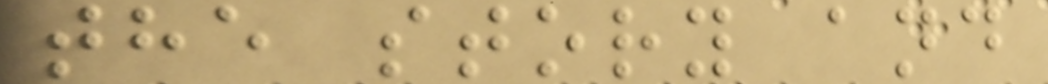the story and
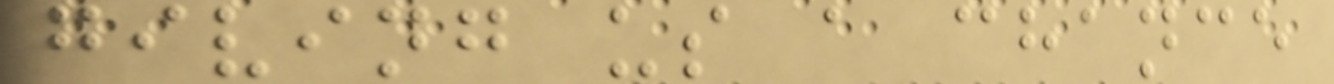giving us a chance
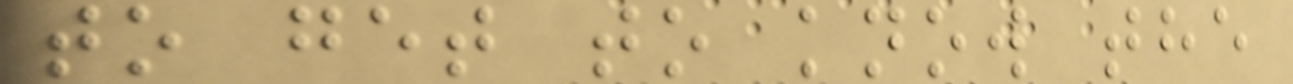to get to know the
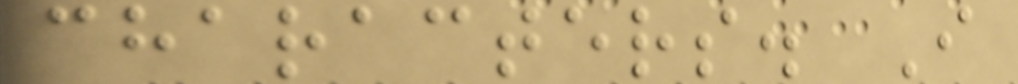characters. I
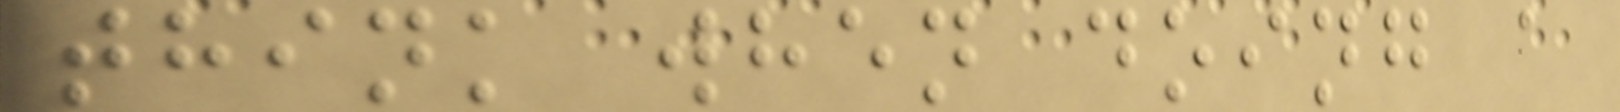think when doing a
